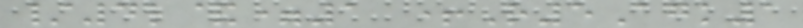/4l&=1 +R5Agk1
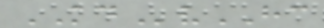KDvHC
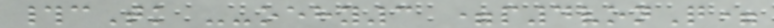#cTk --oehy3 =p4vonQ=
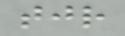tjr
